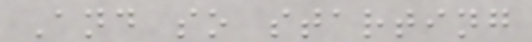And so starting
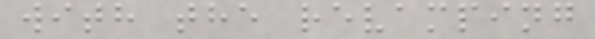with the revamping
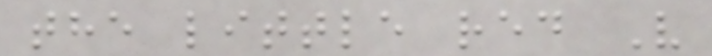the little red V
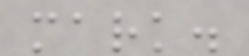mark.
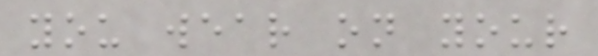you wear on your
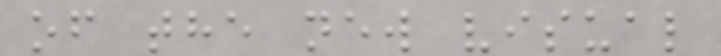of the new visual
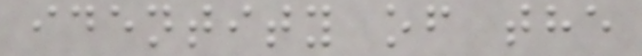identity of the
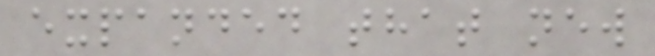expanded that new
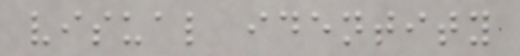visual identity
